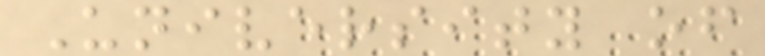University of
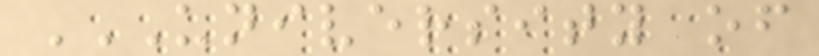UNIVERSITY OF
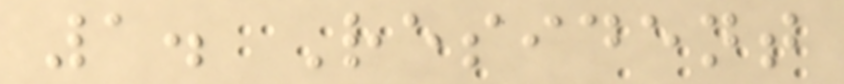1. Resident
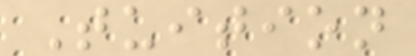Tuition
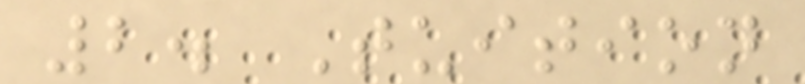2. Tuition
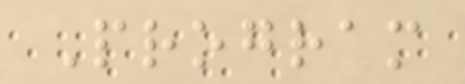Program
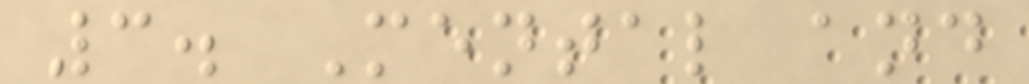3. Mental and
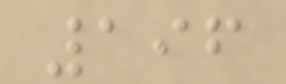196
